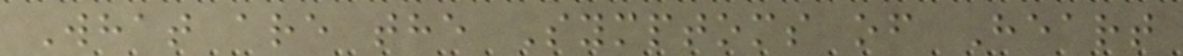What are the Symptoms of Heart
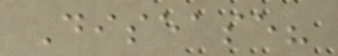Disease?
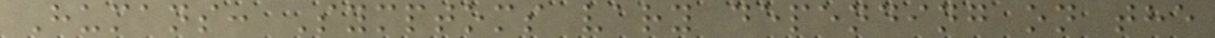Humans: Symptoms vary depending on the
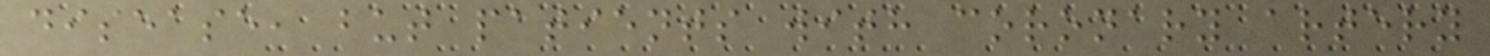disease, but patients with coronary artery
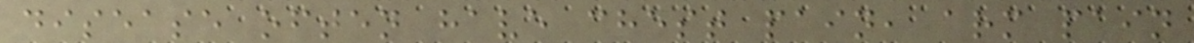disease often have chest pain, arm pain
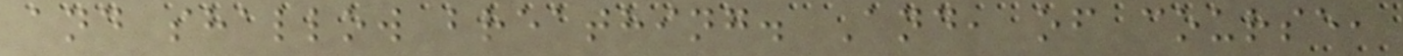and shallow breathing. And, of course,
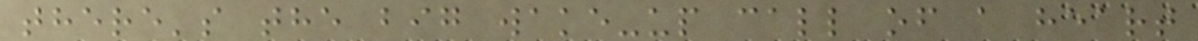there's the big wake-up call of a heart
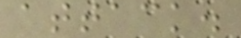attack.
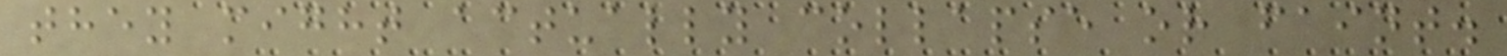they might actually collapse or faint.
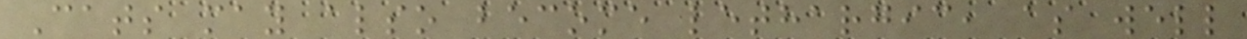Cats may also become lethargic, as well
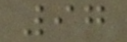97
